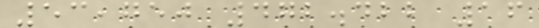53,750 472.422 16
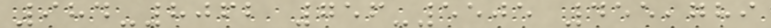984-8062 756-5505 455,789
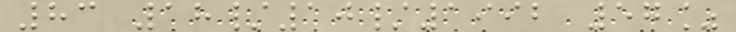83 18/10/1992 57%
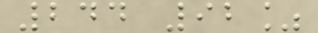244 92%
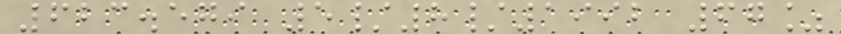623.579 5/8/1992 67%
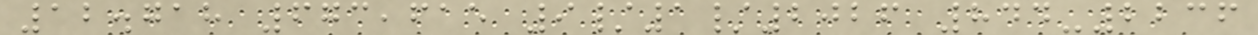12.718 673,615 9/1/2026 844-2236
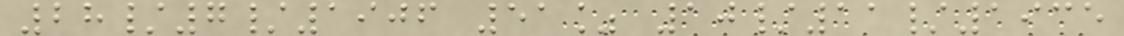28/7/1906 51% 10/11/1935
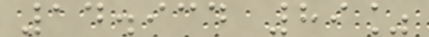14.934 89%
